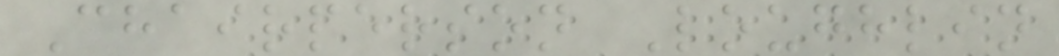Chairperson Loughlin
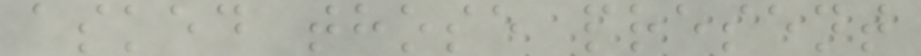asked those present
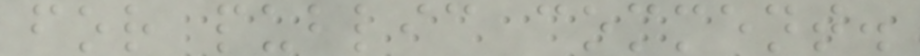for public comment.
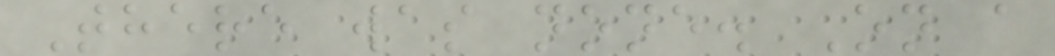There was none. On a
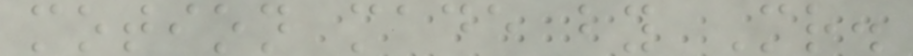motion made by Mr.
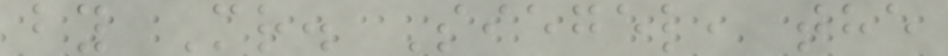by Mr. Siegel, the
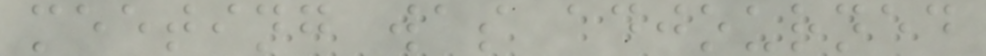meeting was adjourned
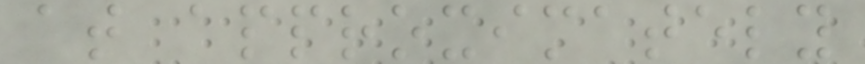at approximately
